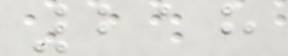218
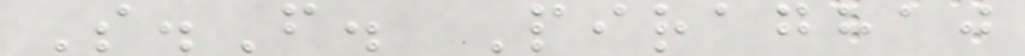S.F. Piraghaj
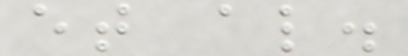et al.
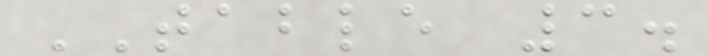TABLE 3.
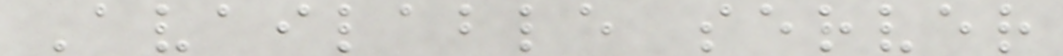Available server
